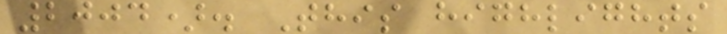2004). This highlights
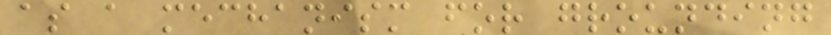as a mechanism for grounding
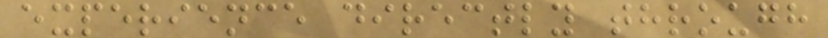experience directly through
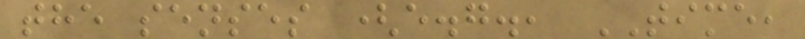the senses (e.g., TIME,
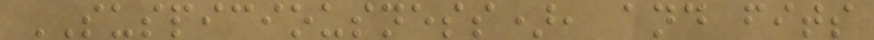SUSPICIOUSNESS), and fits
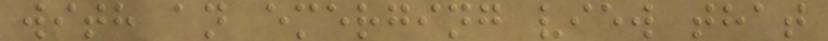with an emerging view that
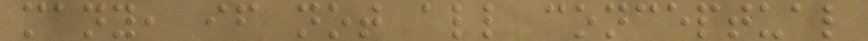many, if not all conceptual
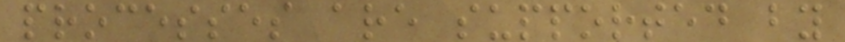processes are supported by
